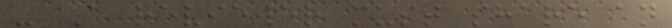- A reviewer must share an
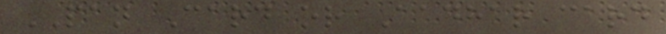PAN Card or Aadhar card
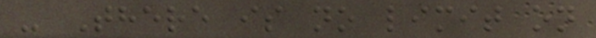- There is no limit on
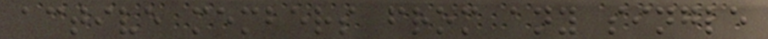active members from any single
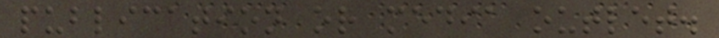publication or media outlet.
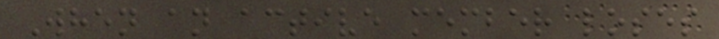When an active member loses
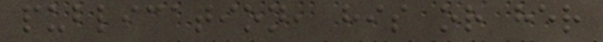publication, his or her
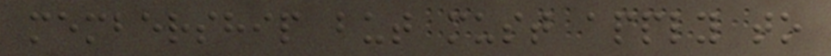membership but must apply to
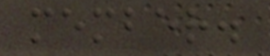member.
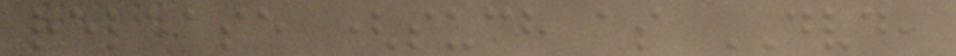release (such as DVD,
